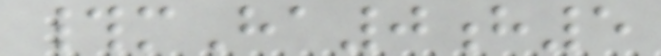#mHa0h5
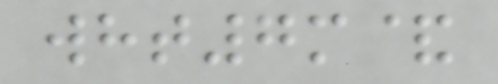wht7m&
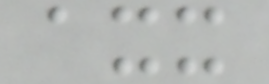axx
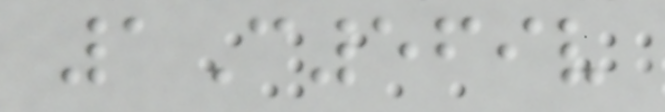1C569v
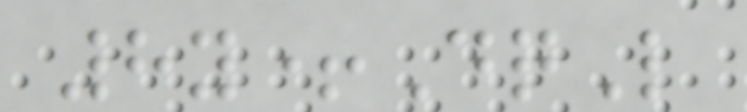8y+DqL
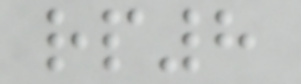rp8
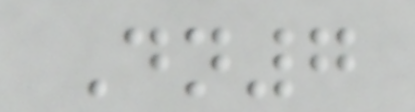Dn7
